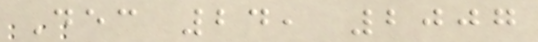Dec 24, 2007
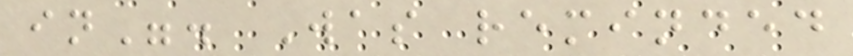in". Was reminded
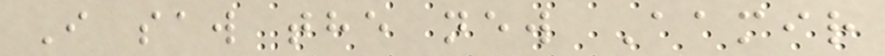I saw the new Aamir
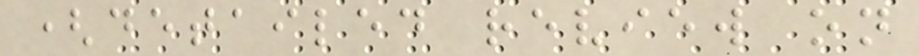(detailed review on
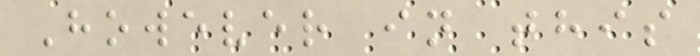However in this
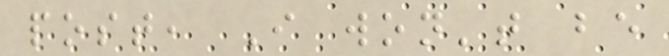post, I won't be
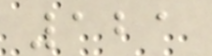121
